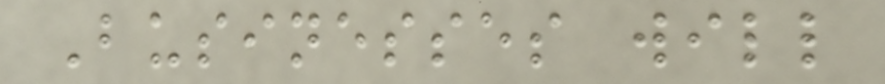Businesses will
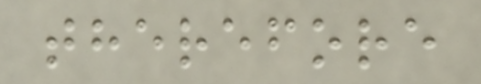therefore
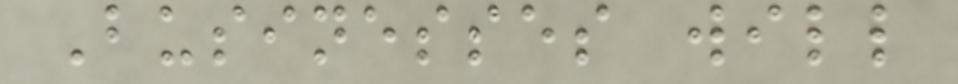Businesses will
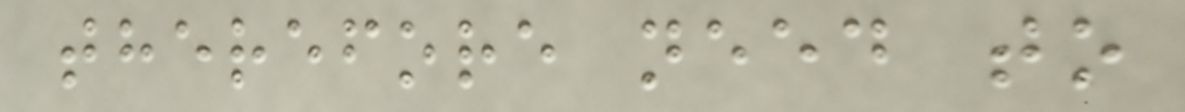therefore need to
